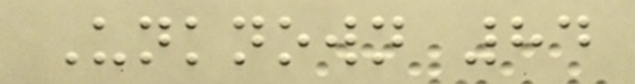Unknown 84
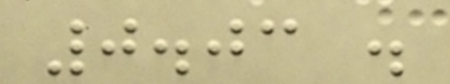0.03 .
